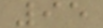95
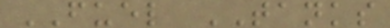FUEL TANKS
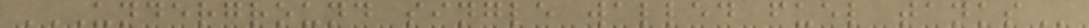UNDERGROUND SINGLE WALLED FUEL TANKS
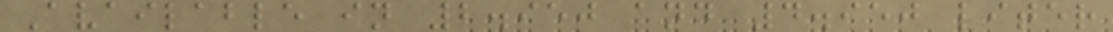Available in 2.950 and 4.950 liter
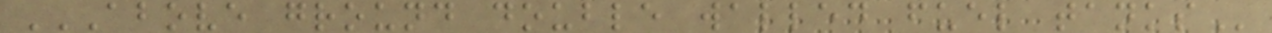ABOVE GROUND DOUBLE WALLED FUEL TANKS
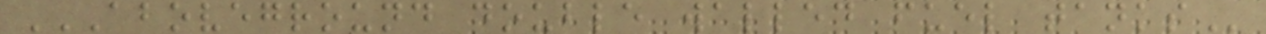ABOVEGROUND DOUBLE WALLED FUEL TANKS
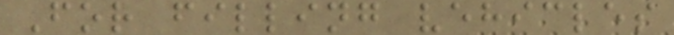For filling vehicles
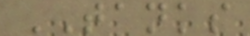TANKS
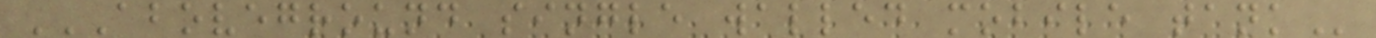ABOVEGROUND SINGLE WALLED MOBILE TANK
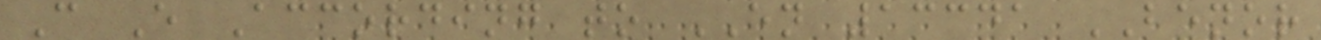C E According to EN 13341 BENOR
